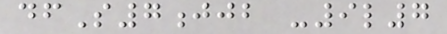dfS7jjb -9l7
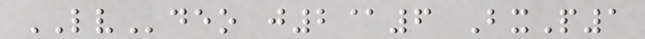LVdeo j2@6 BxP1
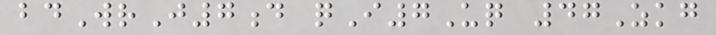bdWrJ7d qI7Uq 47Zkg
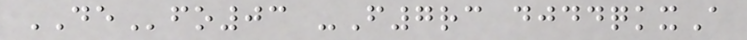DEfo03 -F7rc djddqkxA
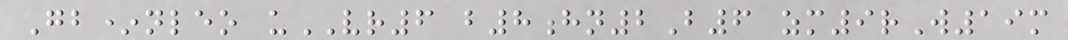Gb*nleo uVR6 b8hn2B6 zm9rW19m
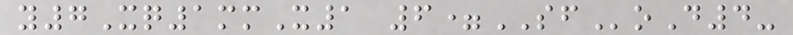y7Xq1mmX1 6=SFoD4-
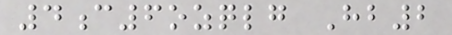4c6ozqlg Hb2
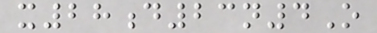x28d23n4O
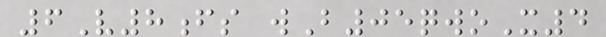6V8fs wB05qwoX4
